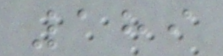189
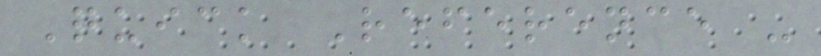Quick Reference -
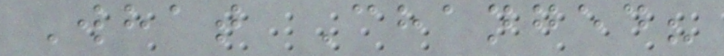What Changed?
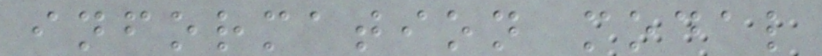information modal
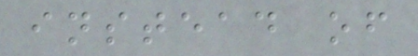instead of
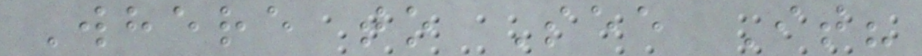Where to See It?
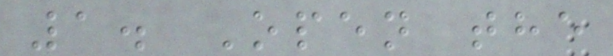1. Open the
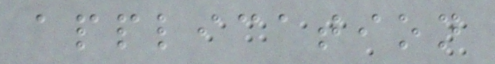application
